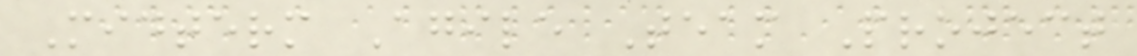Midterm Agile Team Project
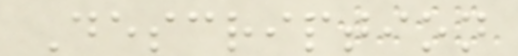Description
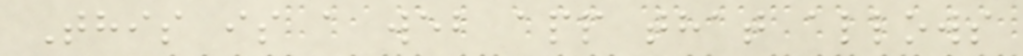This is a web app that allows
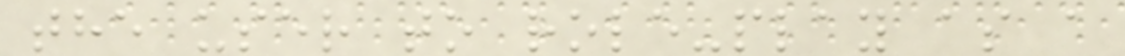the user to role-play as a
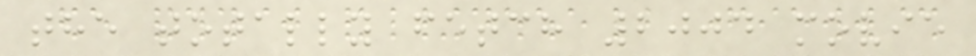the totally fetch 2004 movie
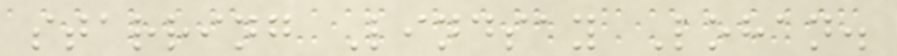starring Lindsay Lohan.
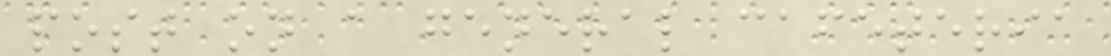post on a general cafeteria
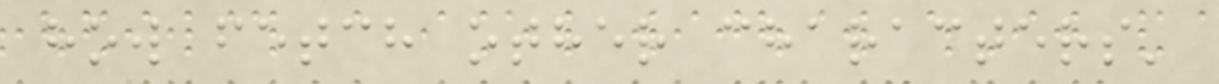how fetch other characters'
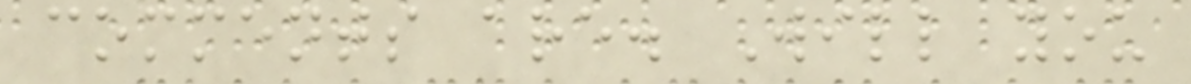comments are. Will you
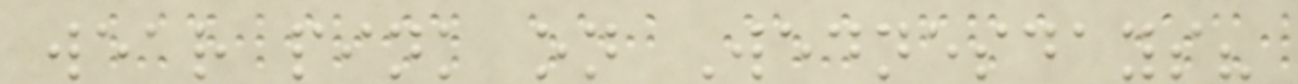wear pink on Wednesdays?
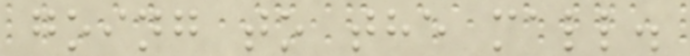going to the mall.
